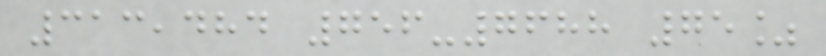313,484 756-7688 75%
